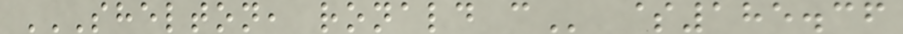SHELTON, RONALD C $185.36
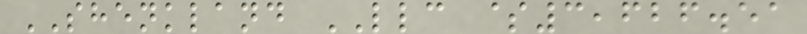SHENKLAND LLC $3,626.51
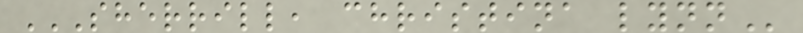SHERRILL, CHRISTINA LYNN
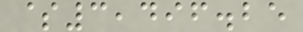$3,496.25
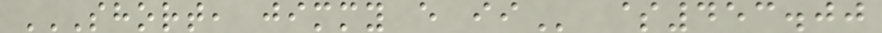SHORT, JIMMY E II $453.00
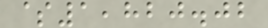$1,820.02
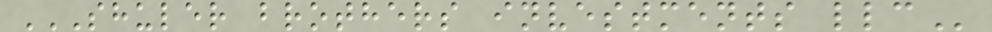SHULER BROTHERS INVESTMENTS LLC
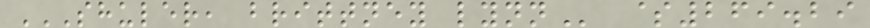SHULER, BRITTNEY LYNN $269.29
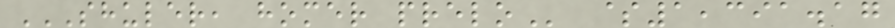SHULER, HOMER PRELO $1,391.17
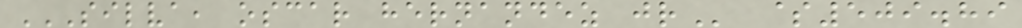SILVA, OSCAR HERNANDEZ JR $509.89
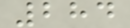284
